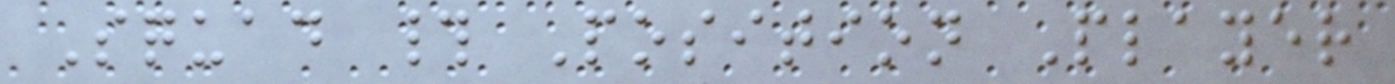Squad # Position Player
